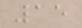15
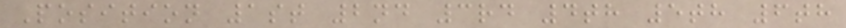Position 1st 2nd 3rd 4th 5th 6th
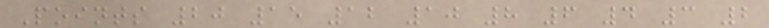Points 20 15 12 10 8 6 4 3 2
